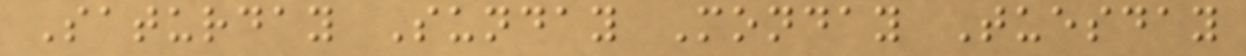Saturday Sunday Monday Tuesday
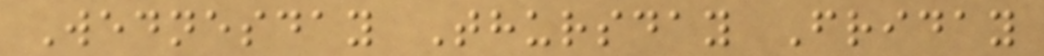Wednesday Thursday Friday
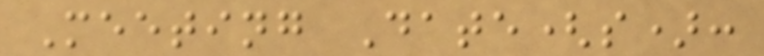Meeting Date(s):
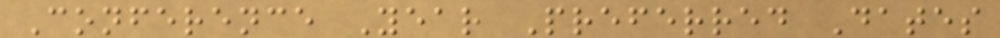Conference Year Preferred Dates
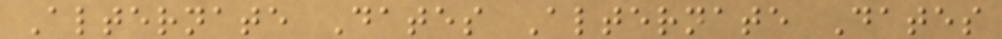Alternate Dates Alternate Dates
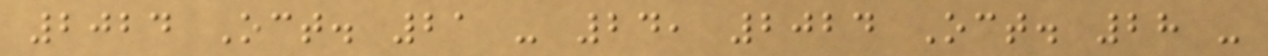2024 Oct. 21 - 24, 2024 Oct. 28 -
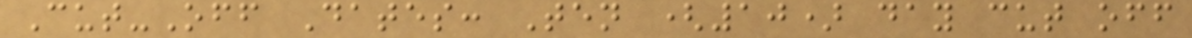Cut-Off Dates: Ten (10) day cut off
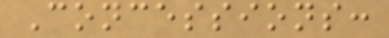Concessions:
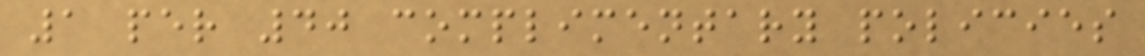1 per 40 complimentary policies
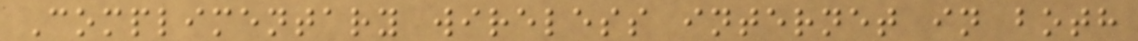Complimentary wireless internet in both
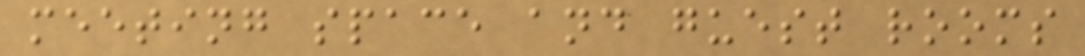meeting space and guest rooms
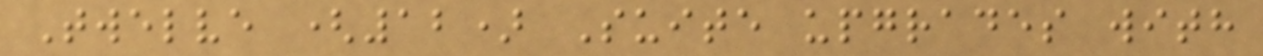Twelve (12) Suite upgrades with
